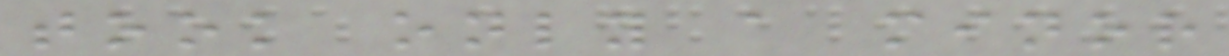took only a minor
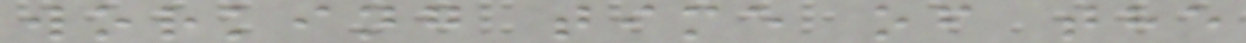working time of the
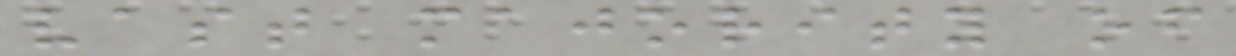vast majority of
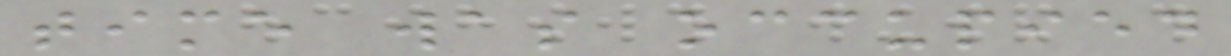time was occupied
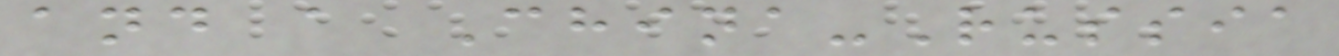and a China-Russia
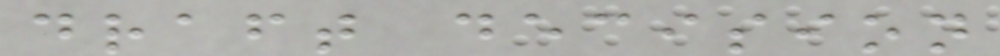draft decision
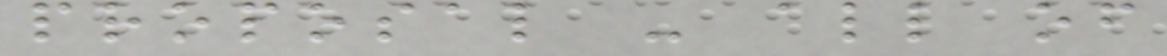proposal - all of
